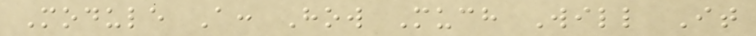Module A: How Much Will It
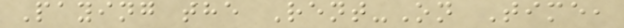Paying the Rent-On Time,
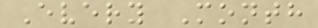Every Month
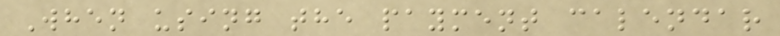When using the payment calendar
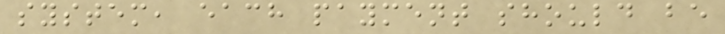system, each payment should be
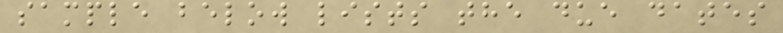sample below lists the due dates
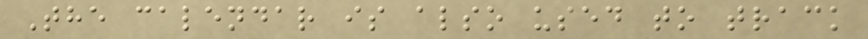The calendar is also used to track
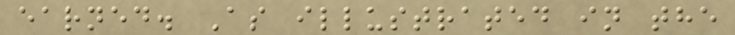earned. As illustrated in the
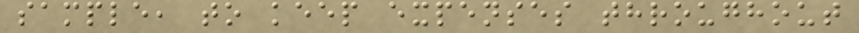sample, to keep expenses throughout
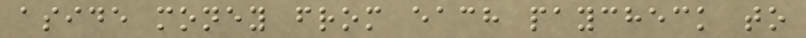aside money from each paycheck to
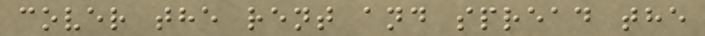cover the rent and spread the
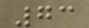73
